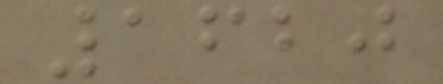1620
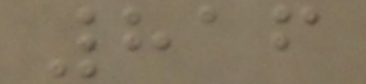816
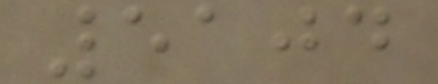5104
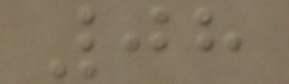08
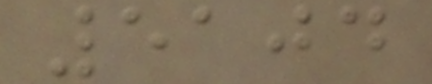5104
